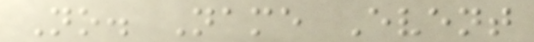No. Name Event
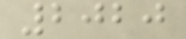2020
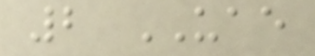2 UAE
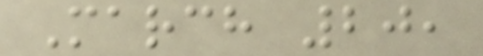March 20,
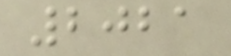2021
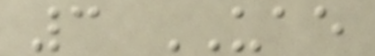3 UAE
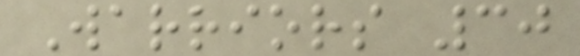Warriors 30
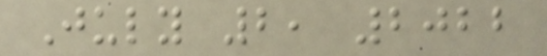July 2, 2022
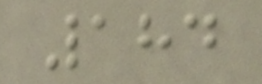184
